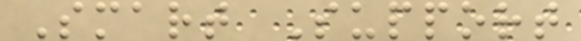Smart Support
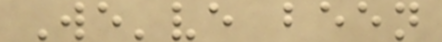We've been
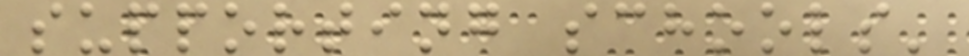supporting schools'
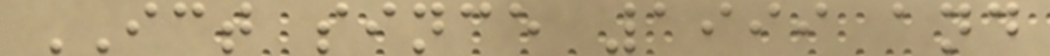ICT since 1999 and
